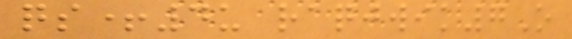qs+4u raqjwik7O
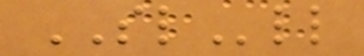SLll
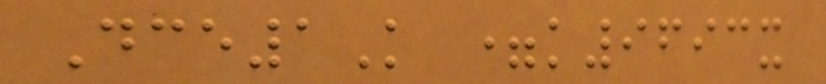Dce1K =k9693x
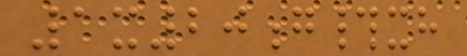1x20g#xh
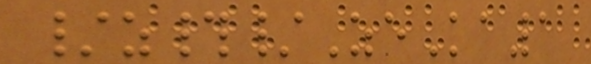/z#/ZeKa1
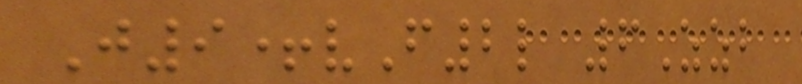J9+vF2l 6Zzb
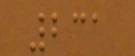231
